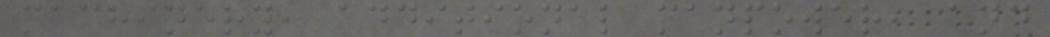machinery, additional manpower, and
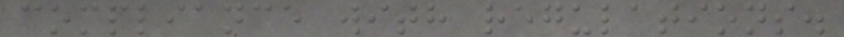compliance with regulations.
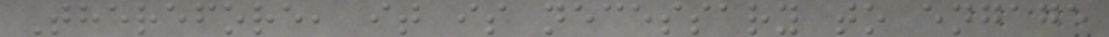Therefore, it is necessary to engage
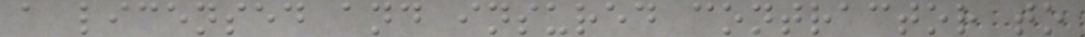a licensed and insured contractor to
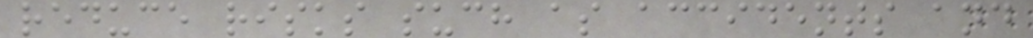reduce risks such as accidents and
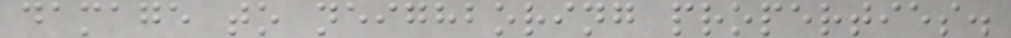damage to neighboring properties.
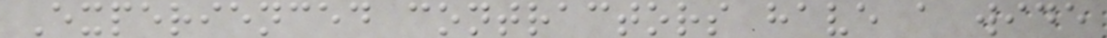Experienced contractors have a wide
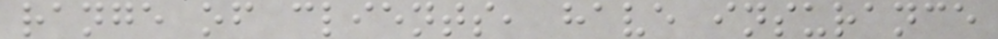range of clients, have insurance
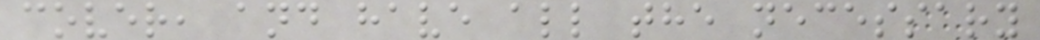cover, and have all the necessary
